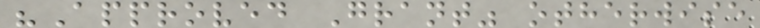"Approved Grant" otherwise
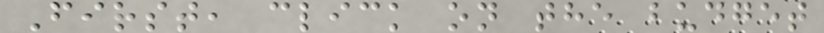First, click on the budget
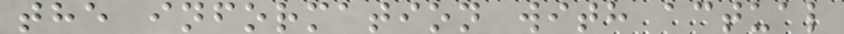the information with actual
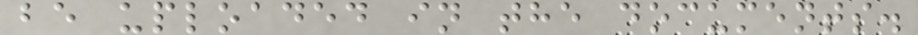be uploaded in the documents.
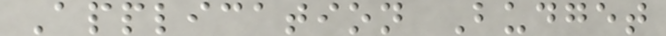Application Budget
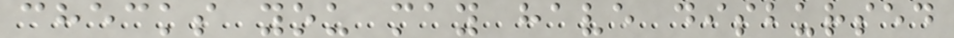checks you may have disbursed
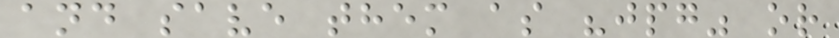and save them as "jpg" or
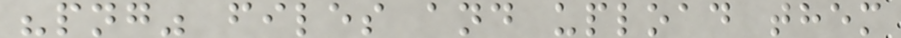"png" files and upload them
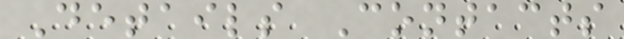Details Contacts
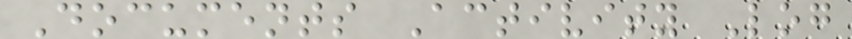Documents Activity Log
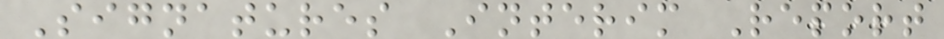Signatures Interim Report
